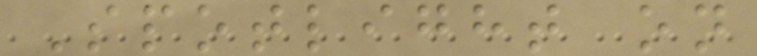Spotlight on
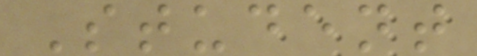Student
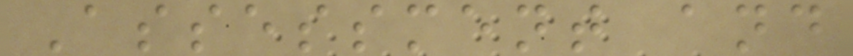Assessment and
